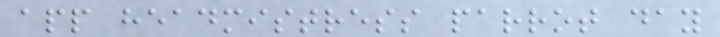app headmistress parrot day
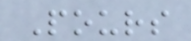Pours
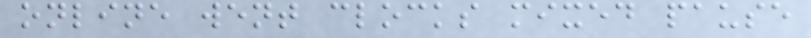online went clocks mixed pause
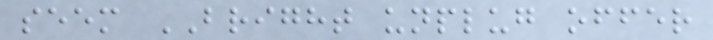seem BRIGHT unplug offer
